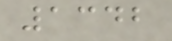1342
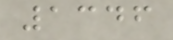1346
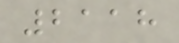2118
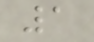1
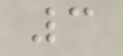3
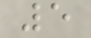5
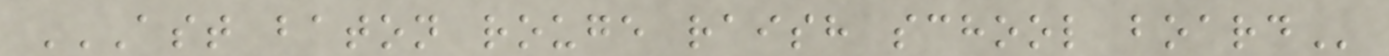AST BATON ROUGE RAISH SCHOOL BOARD
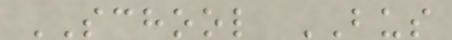SCHOOL BUS
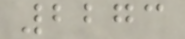2273
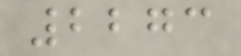2273
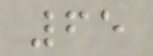65
